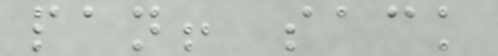pan! sack
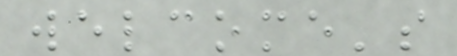welcome's
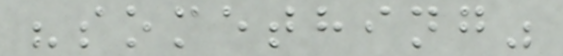"something"
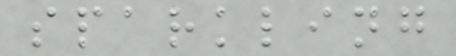sparkling
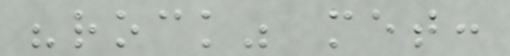"rock" met:
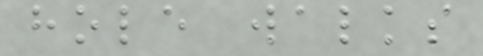hole walks
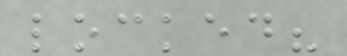locked?
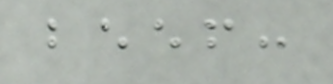beef:
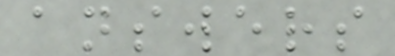answers
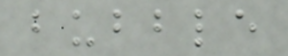bubble
